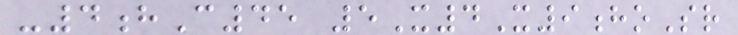-4hC45 5X4X9hoSr
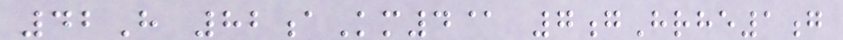42H 82aKm4@ 7gHrhe1g
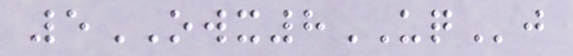5OWX8UQj
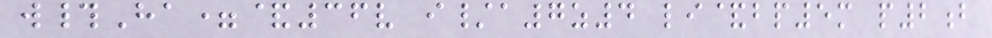w#Ha=&36v i/a7z4 li&bp5m p2b
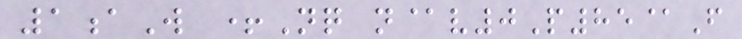1aW +Nq n@v0P85@F
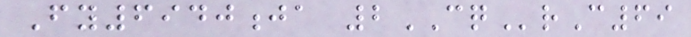Fy6940ja 2CQrC69
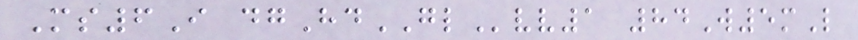Ms6I dgHdGLvv1 84W5mL
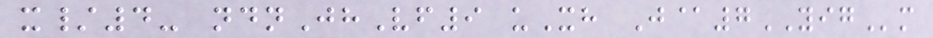x/4- ndnJhVf9 uXh J@7YIGm
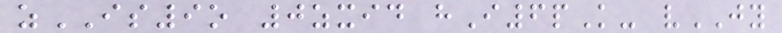zIS9o 0zxid hI6pK- vJY
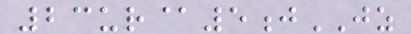23ur@5jJZ
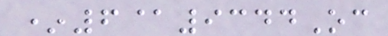*6@9344Oc
